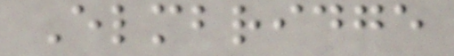Elmbridge
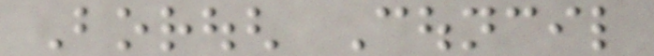Borough Council
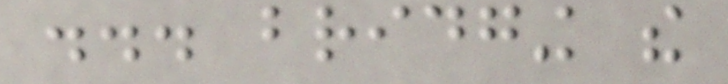... bridging the
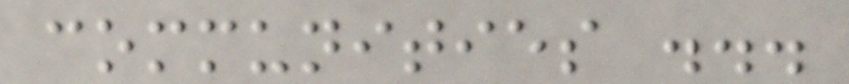communities ...
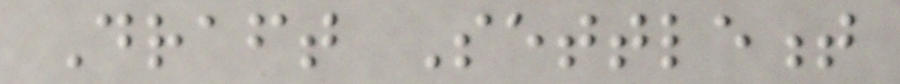Draft Settlement
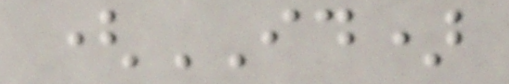(ID)
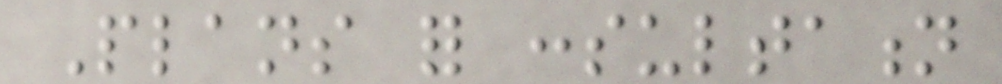Plans for consultation
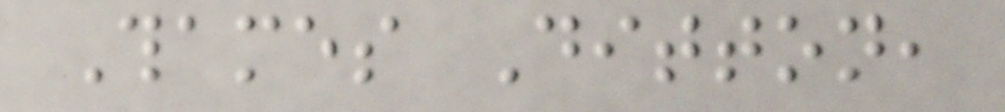Thames Ditton,
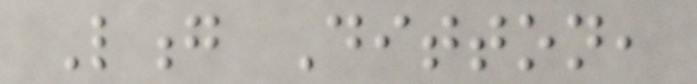Long Ditton,
